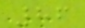86
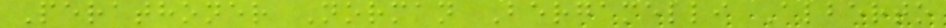Perathoner Norman Bergamelli Alberto
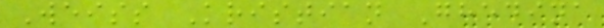Weiss Kristian Ghedina
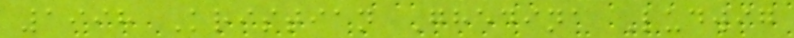1998 Kristian Ghedina Ludwig
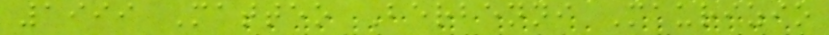1999 Matteo Berbenni Maurizio
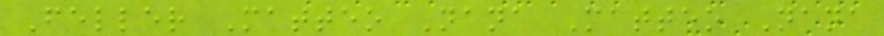Feller Matteo Nana Matteo Nana
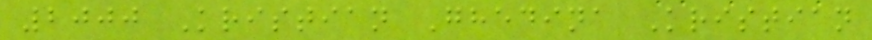2000 Kristian Ghedina Kristian
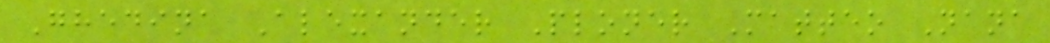Ghedina Alexander Ploner Matteo Nana
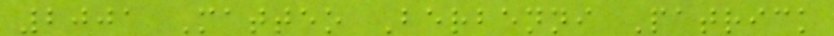2001 Matteo Berbenni Patrick
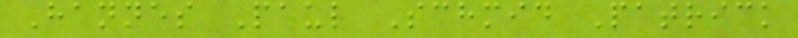Hannes Paul Schmid Patrick
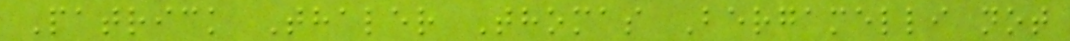Patrick Thaler Thomas Bergamelli not
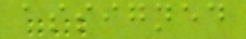assigned
